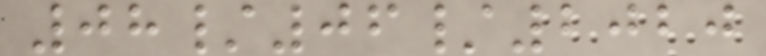08/06/2020
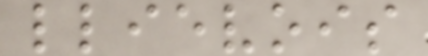llievois
